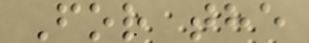For the
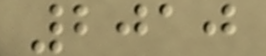2010
